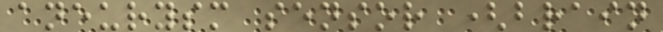aneurysm sensor (brain
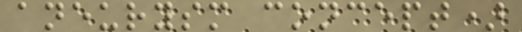aneurysm concept)
